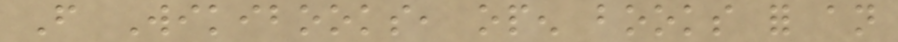From Wikibooks, open books for an
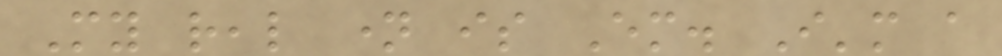My real name is Em. I'm a
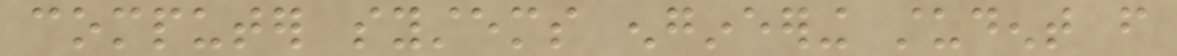computer systems engineering student from
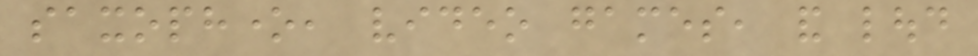saxophone, video games, and loud
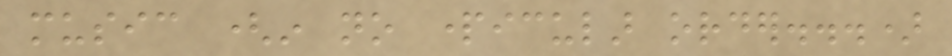music (in no particular order...)
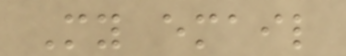My email
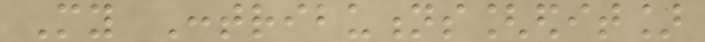My Contributions[edit]
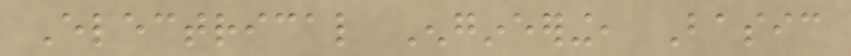Electrical Engineering, Basic
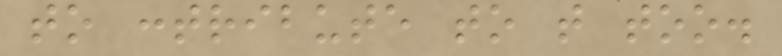to contribute to that too.
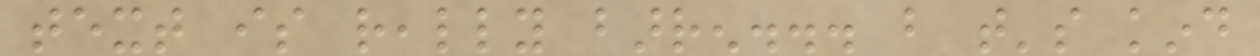text is really barren... but that's kind
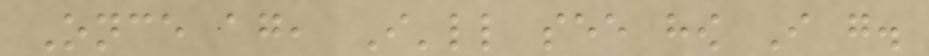Once again, I'll see how I go.
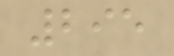295
